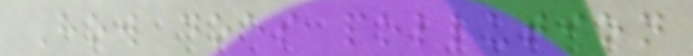How does pollution
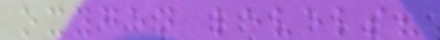oxygen levels?
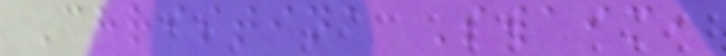Christina Swaim,
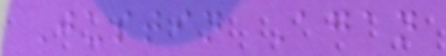Justin Agan
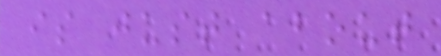is just about
